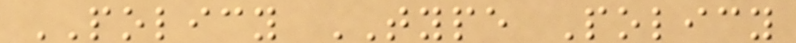POLICY TYPE Policy
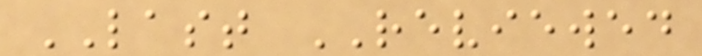LAST REVIEWED
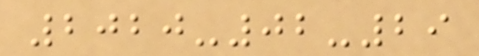2020-02-29
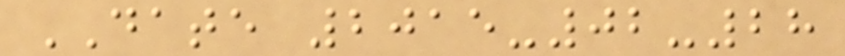DATE 2015-02-28
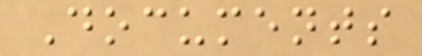Documents
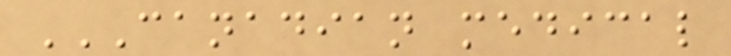CANADIAN MEDICAL
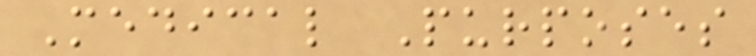Medical Purposes
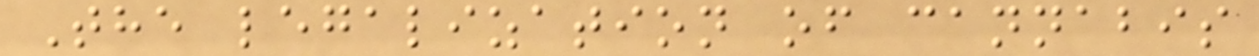The legalization of cannabis
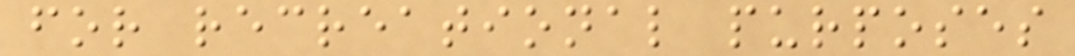for recreational purposes
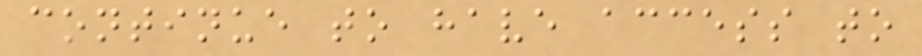continue to have access to
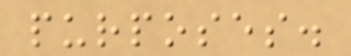purposes.
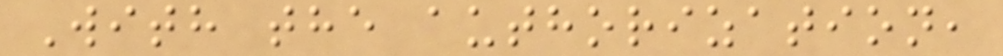With the authorization,
